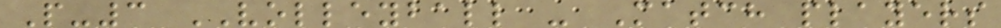P-3 VOLLEYBALL - Match players
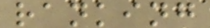ranking
